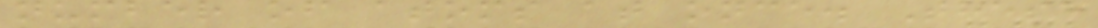number of atoms at once. These
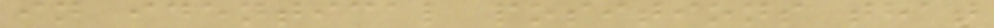in identical positions that
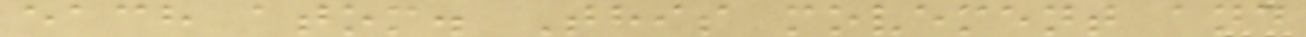each atom. This movement and
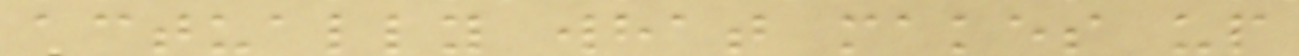actually what makes up
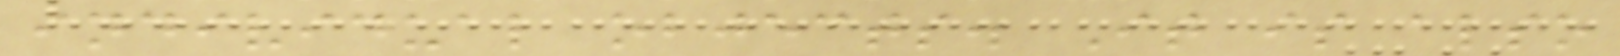individual objects. It is also
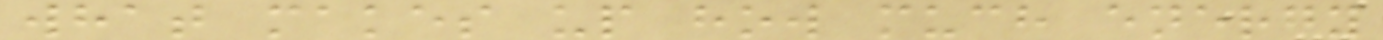what makes up how much energy
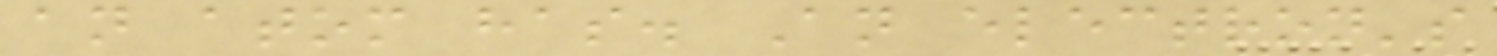an atom has. An electron's
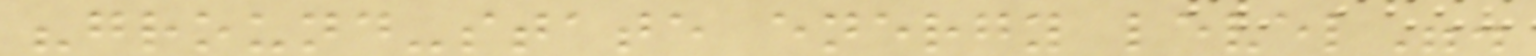"ground-state energy level".
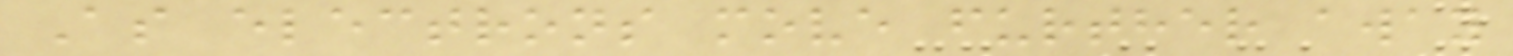As electrons move further away
